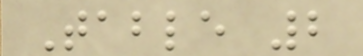Table 2
